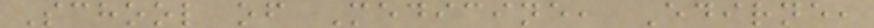School of Medicine, Edirne,
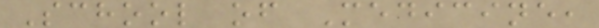School of Medicine,
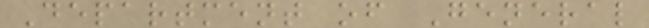Department of General
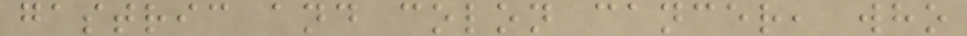gastric and colon cancer, who
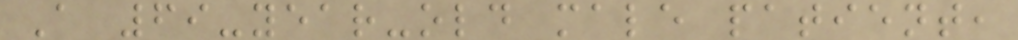A 69-year-old male patient,
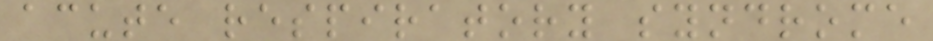acute respiratory syndrome
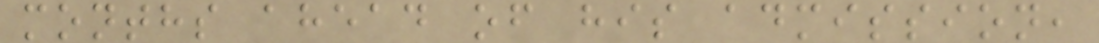months ahead of his admission,
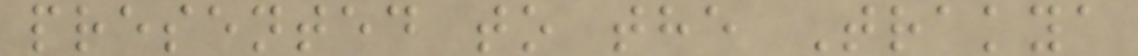presented to the Trakya
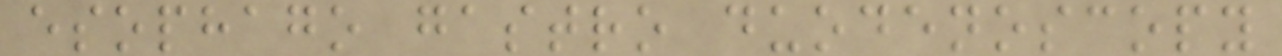esophago gastro duodenoscopy
